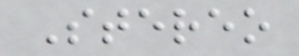Stereo
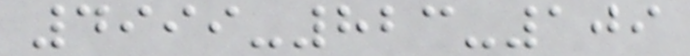4999-823-109
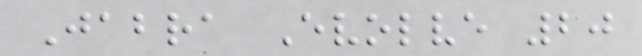Jabra Evolve 20
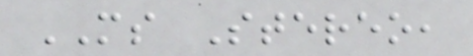MS Stereo,
